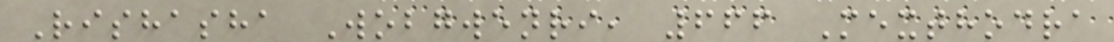Rishasha Wobgwenri, 666 Mexthodra
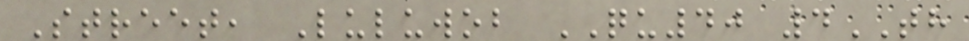Street, Luluwob QU40 4TH
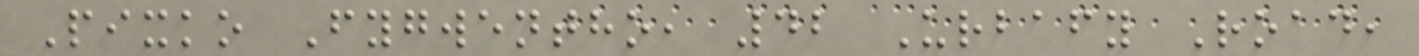Pixko Fygwentho, 42 Urbafy Road,
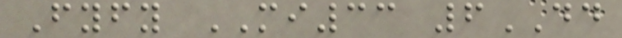Fyfy MI33 6DD
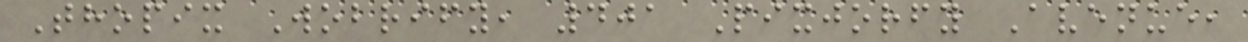Thopix Wobrify, 401 Pixjorfy Avenue,
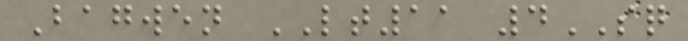Bagwen LT11 4SQ
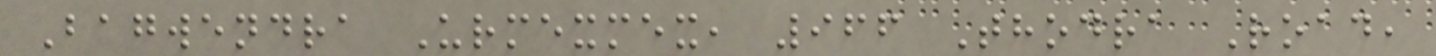Bagwendra Urmexmex, 966 Thodra Road,
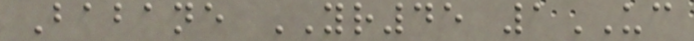Babane YR45 1UC
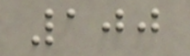100
